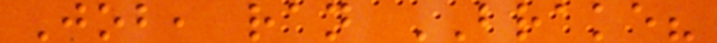Job, ran BRAKE?
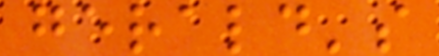gerald's
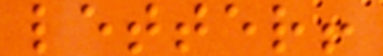letter!
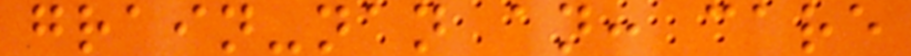grain-nan an: care
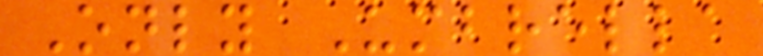Only Umbrella
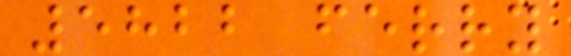5822 ferry
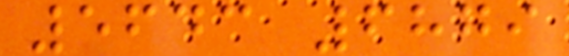5643 6879
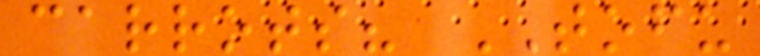carrots? TOFU
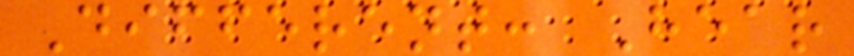Different: Hear
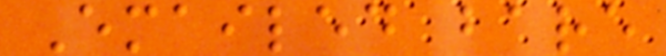Emailed bare
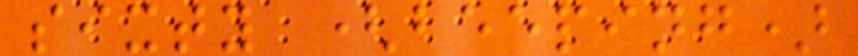sixty (beeping)
